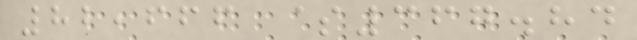82,666 $367.84
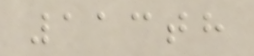113th
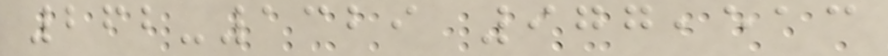262-1329 977,513
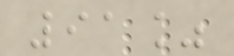91%
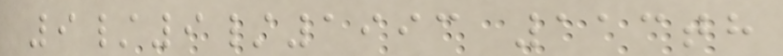9/9/1993 113th
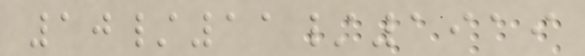10/11/1919
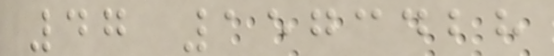47 1573428
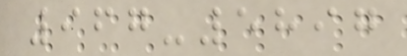967-5897
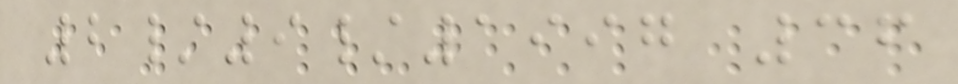2/9/1997 36
